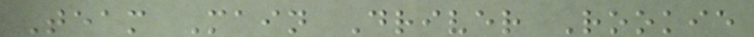Team Main Driver Rookie
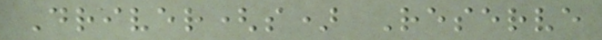Driver(s) Reserve
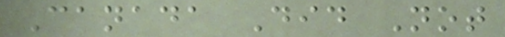Canada Did Not
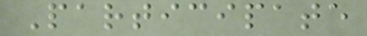Participate
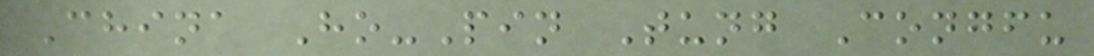China Ho-Pin Tung Congfu
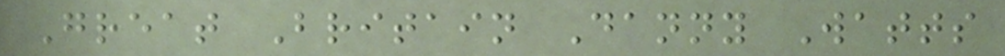Great Britain Danny Watts
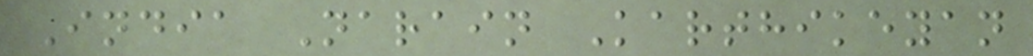India Narain Karthikeyan
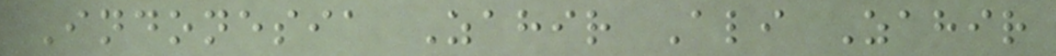Indonesia Zahir Ali Zahir
